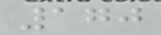170
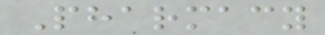Pharmacy
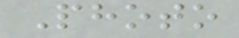Photo
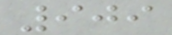909
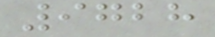9728
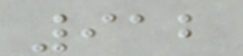912
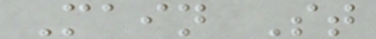Main St
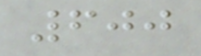600
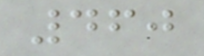460
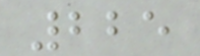225
